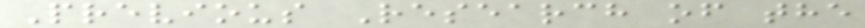Previous Research of the
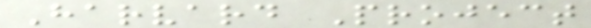Harvard Project
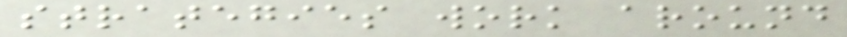strategies work around
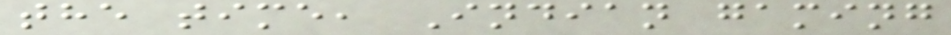the time, Indian gaming
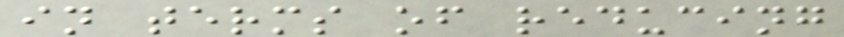in terms of reducing
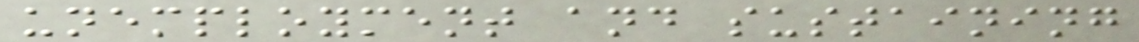unemployment and sustaining
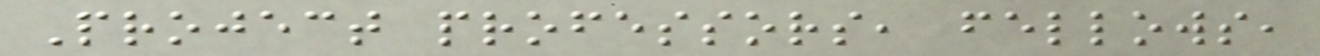Project professors, fellows,
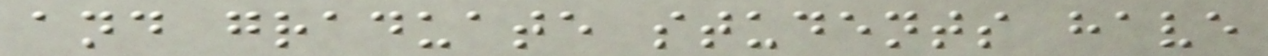and graduate students have
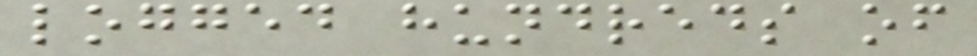logged hundreds of
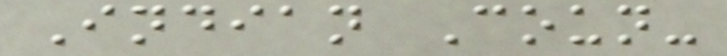Indian Coun-
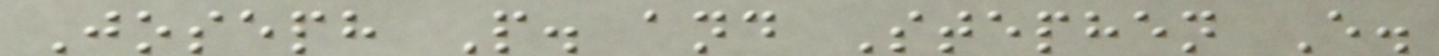Joseph P. and Stephen E.
